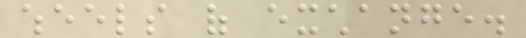wheels of exchange.
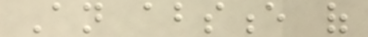An absence of
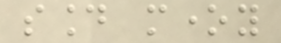sound money
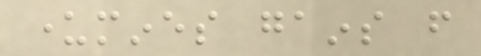undermines gains from
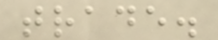trade.
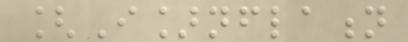[I]nflation
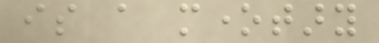is a monetary
